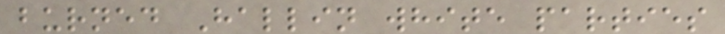burned Hallin white parties
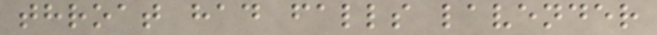throat had falls lavender
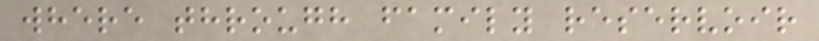where through family reservoir
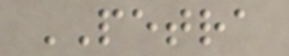PETRA
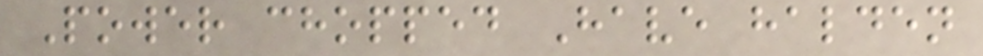Power chopped Have halden
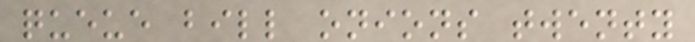queue bill onions twenty
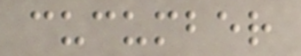cucumber
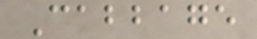Cabbage
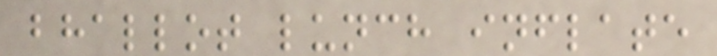bhallot lunch inflate
